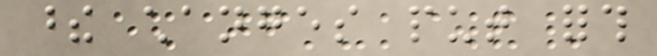these changes put forth
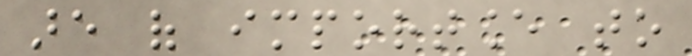are of importance to
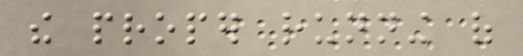the proper running of
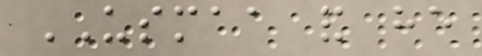USMAA and he
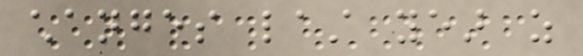changes last year as
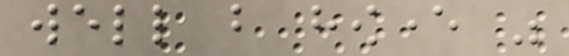well but however was
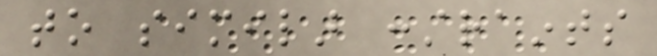to similar constraints
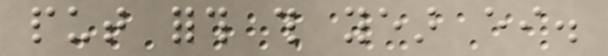put forth this year either.
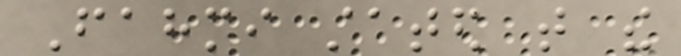Fahmi stated that the
